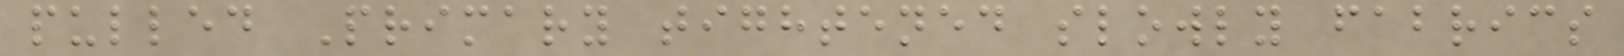pulled Primary tightened slowly fabrics
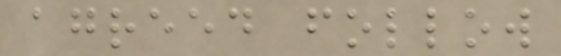agreed follow
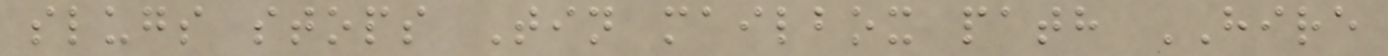slugs stops Tin mailbox path HIRE
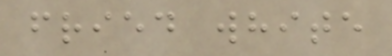fried white
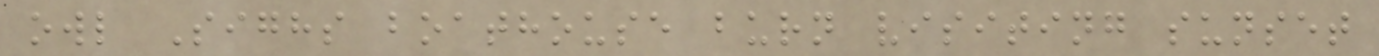owl Sighs boathouse burn visiting sunset
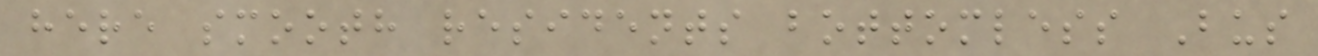here smooth residents bottomless Bus
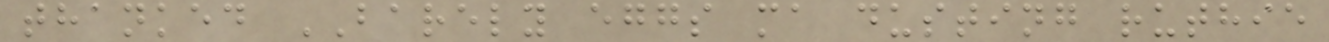thanked BARELY eggs ma dusting ruthie
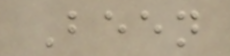Been
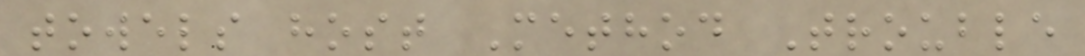towels host Method Trouble
